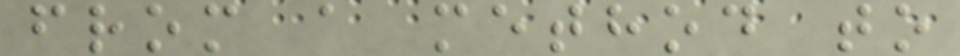from a method to
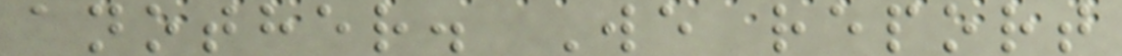another. We report
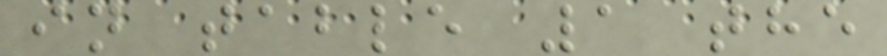in table 1 the
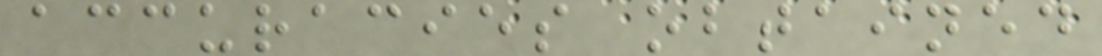accuracies obtained
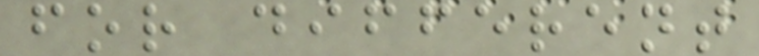for different
